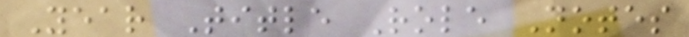Year Title Role Notes
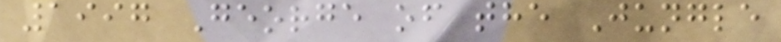1997 George of the Jungle
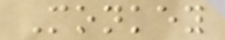Monkey
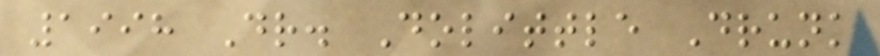1998 Dr. Dolittle Drunk
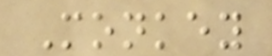Monkey
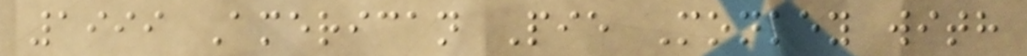1999 American Pie Monkey with
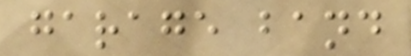garage band
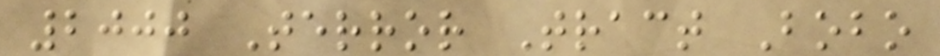2000 Terror Tract Bobo
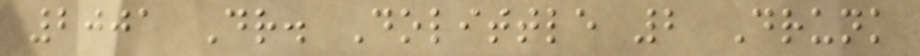2001 Dr. Dolittle 2 Drunk
